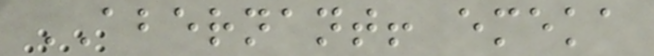ABERNANT! emeka
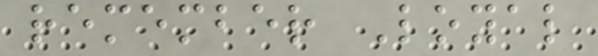remember Loyal
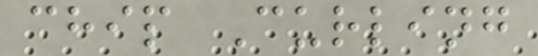chip Curling
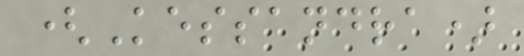(Kessandra)
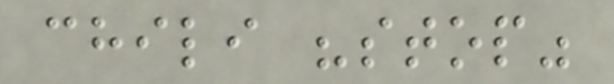chili "stop"
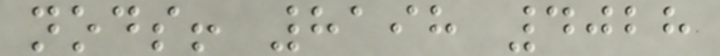nods! 8198 4028
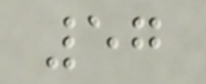57
